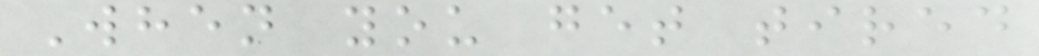When you get tired
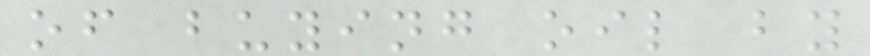of buying oil by
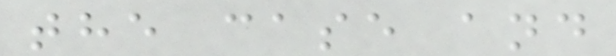the case and
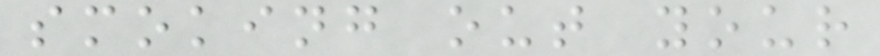smoking out your
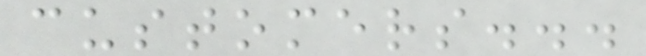customers...
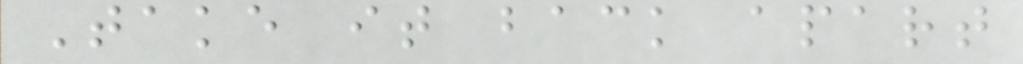Take it back apart
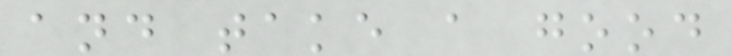and take a good
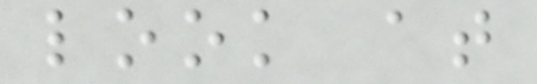look at
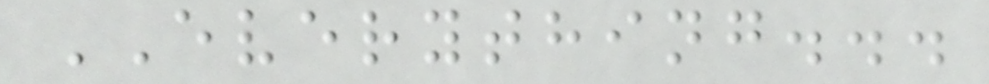EVERYTHING...
